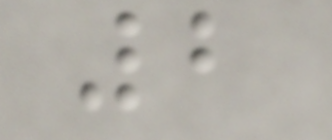2
